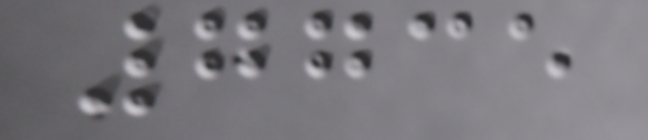7735
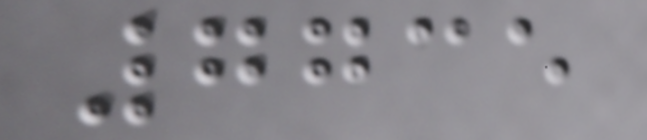7735
